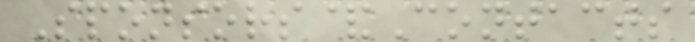Sponsors&Contacts
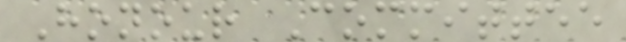Honour Committee
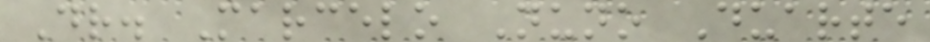Dr. Marcelo Nuno Duarte
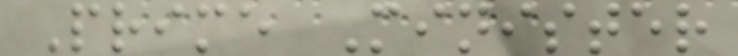Prime Minister
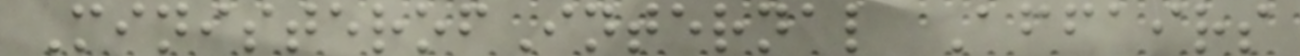MinisterofInternal Affairs
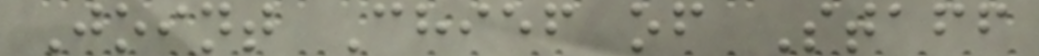Joint Chief of Staff
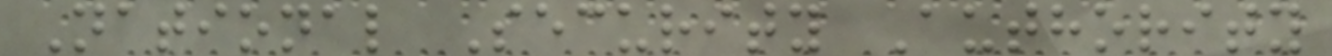National Security Authority
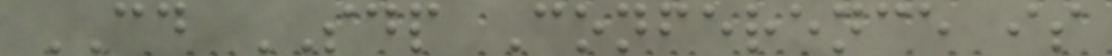CD SDP Conference is
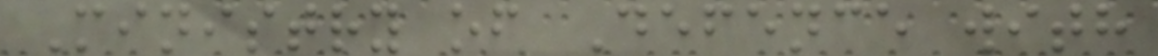Ministry of Defence with
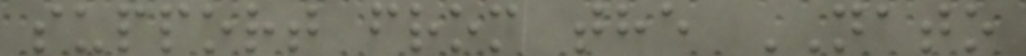support from the NATO
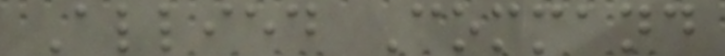Allied Command
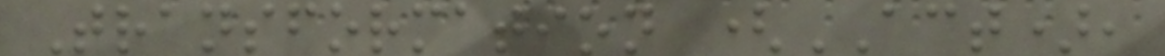Transformation (ACT),
